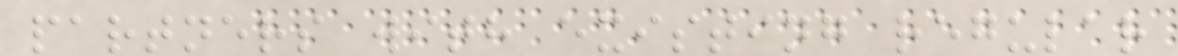partners with existing regular
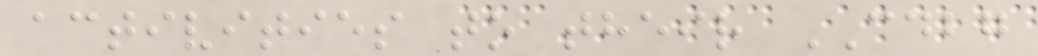activities to their CDBG
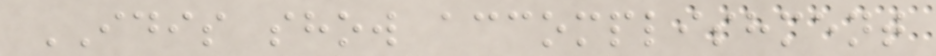IDIS show accomplishment
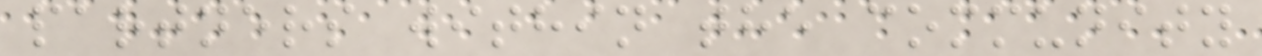partners within the community
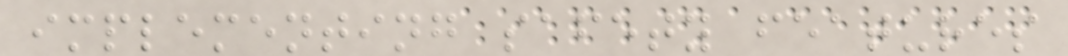implementing safety features
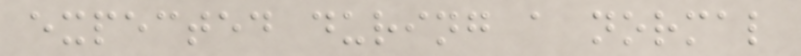expected during a normal
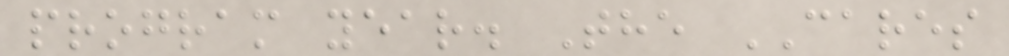program year. The CARES
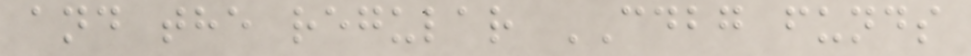and the regular CDBG funds
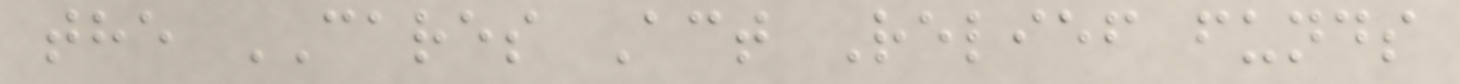the CARES Act Relief funds
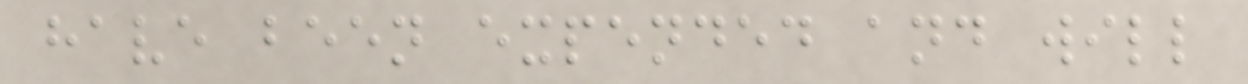have been expended and will
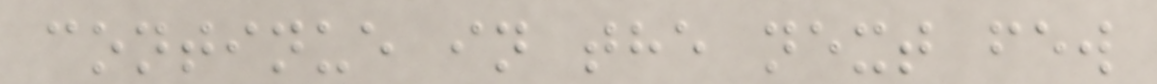continue in the next few
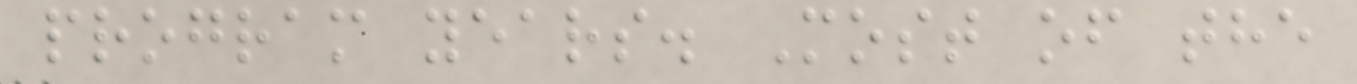program years. Most of the
